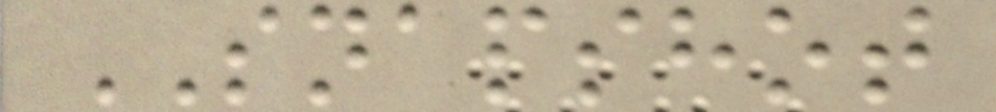SNAPSHOT
